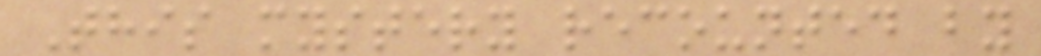This mystery recounted by
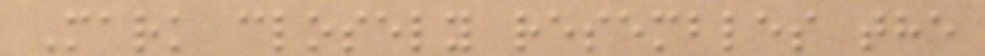Mark closely resembles the
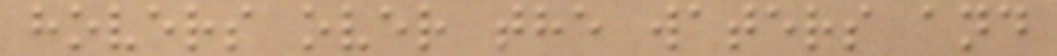hovers over the waters and
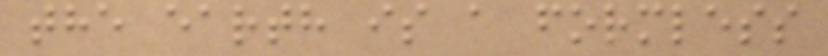the earth is a formless
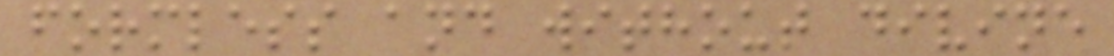formless and without divine
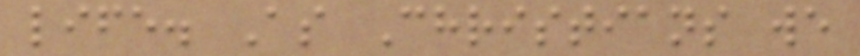life. As Christians we
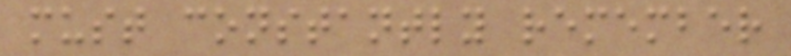must constantly remember
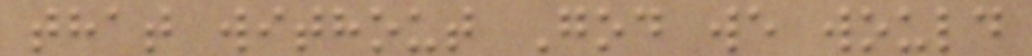that without God we would
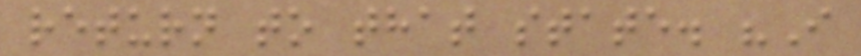return to that state. "I
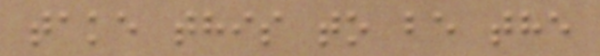take this to be the
